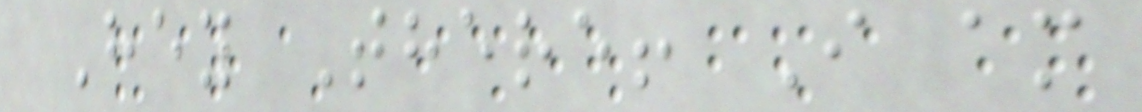Hey There! I am
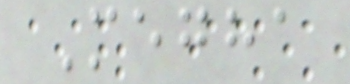Megha
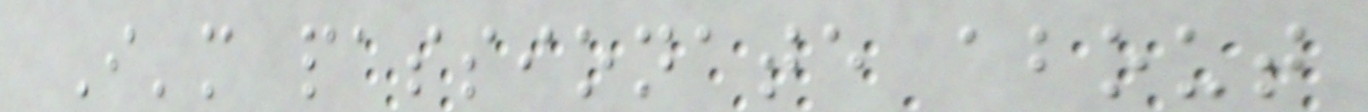I'm passionate about
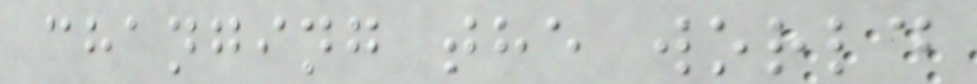changing the world
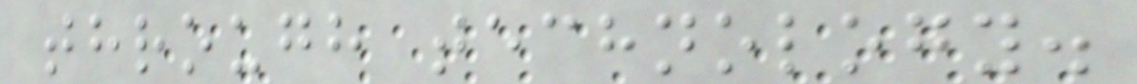through technology.
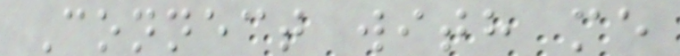Connect with me
